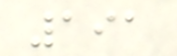191
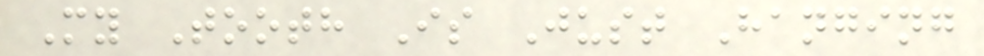My Tooth Is Just Hanging
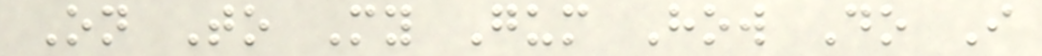On To My Gum How Do I
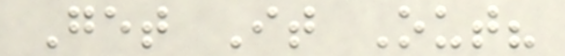Get It Out?
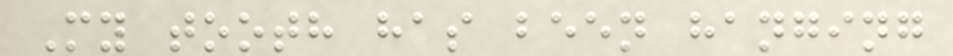My tooth has been hanging
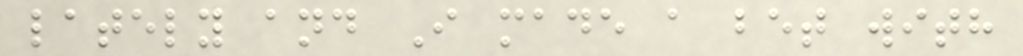lately and I made a bet with
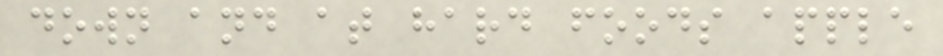down and at hard foods apple
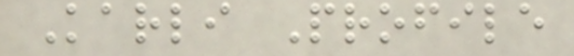Karli Profile
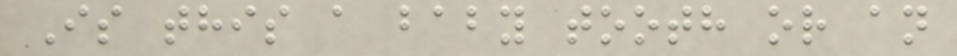Is this a baby tooth or an
